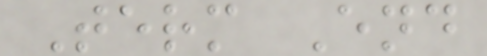Term End
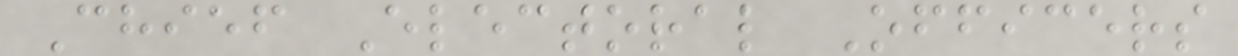Chief Electoral Officers
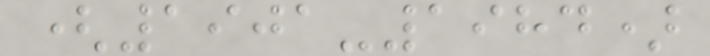(1901-1984)
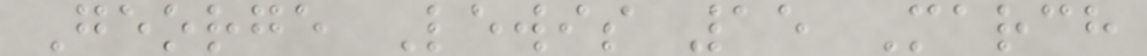George Lewis 15 March
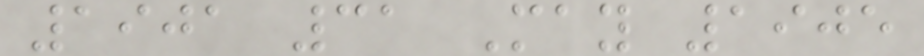1901 31 May 1905
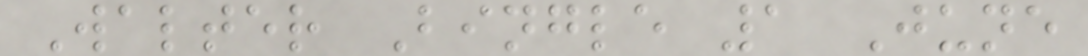Walter Bingle 1 June
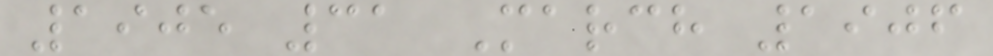1905 31 March 1906
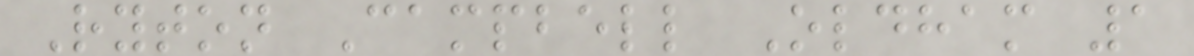Ryton Campbell Oldham 1
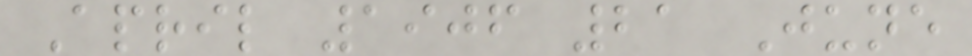April 1906 21 June
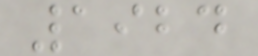1924
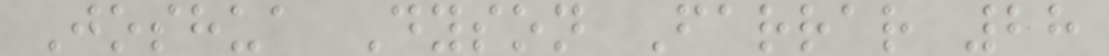Joshua Dyson Farrar 28
